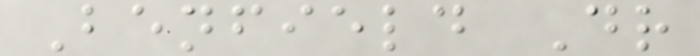Benfield Dr
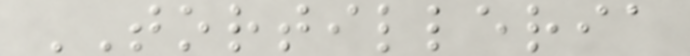TORTILLERIA
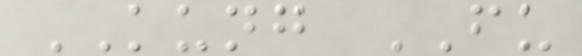KUNG FU
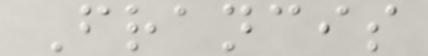Francis
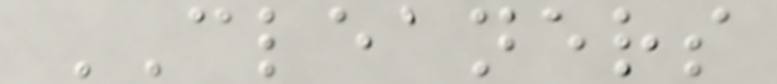CLEANERS
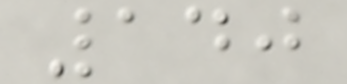140
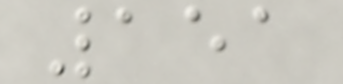151
